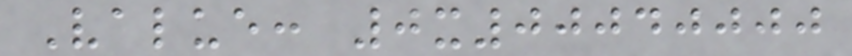Value: 0x00040000
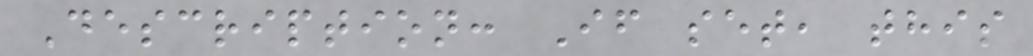Description: If set, this
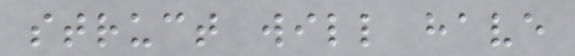struct will have
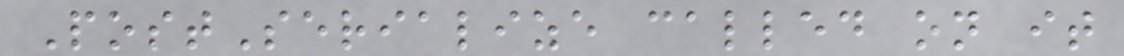PostSerialize called on it
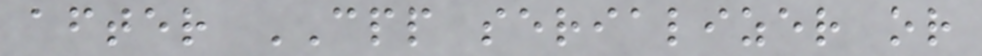after CPP serializer or
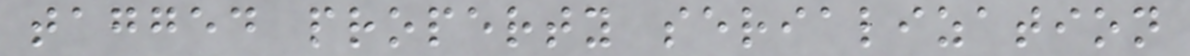tagged property serialization
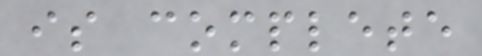is complete
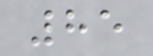85
